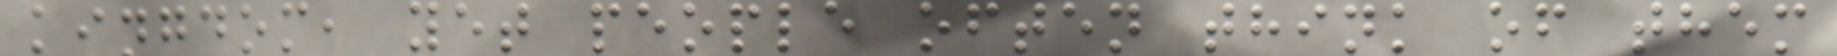kingdom, yet people often think of them
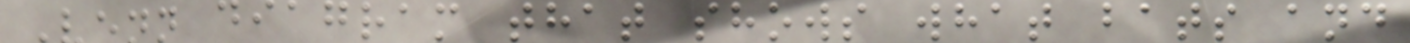Venn diagram that shows what bats and
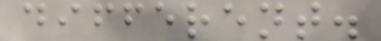different.
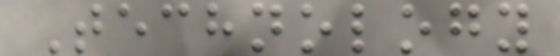Technology
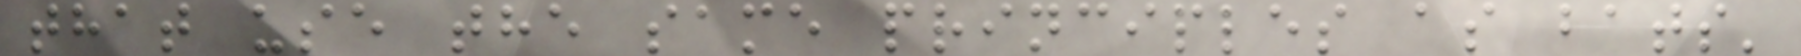that use the same principles as bats'
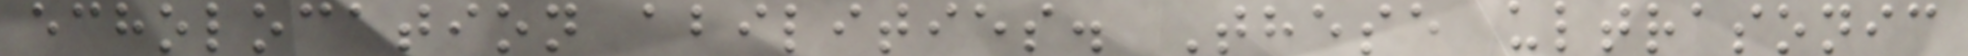echolocation abilities. These ultrasonic
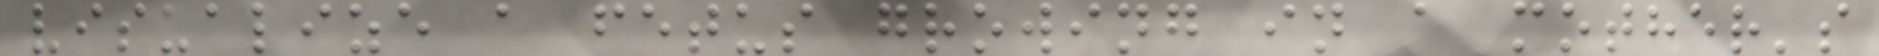visualize a fetus growing in a mother's
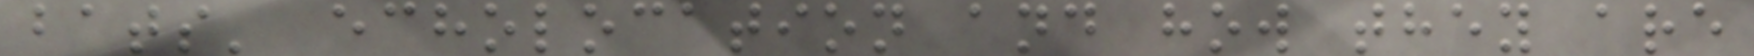bats' echolocation and how they are
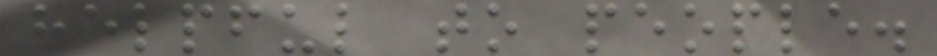helpful to people.
